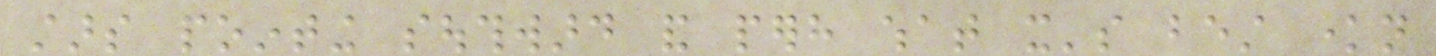stars pointing southward and perhaps what it's best known
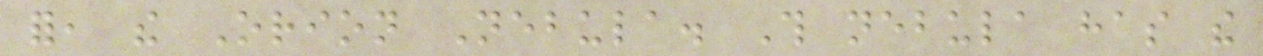for, the Orion Nebula. This nebula has the
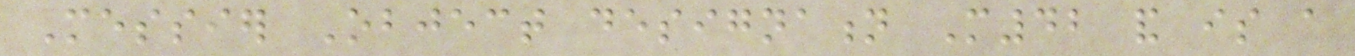Messier Object designation M42 and is a
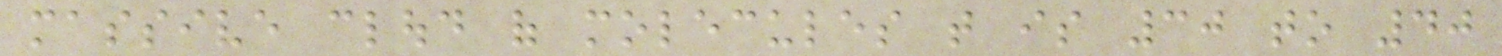massive cloud of molecules that is 30 to 40
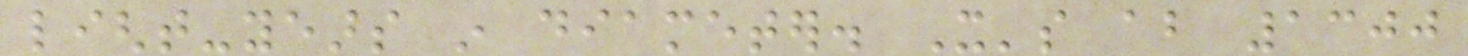light-years in diameter. It's about 1300
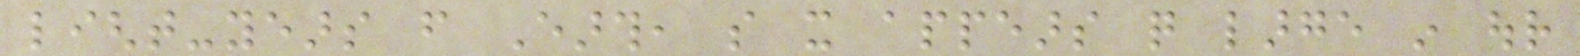light-years from Earth, so it appears quite large in our
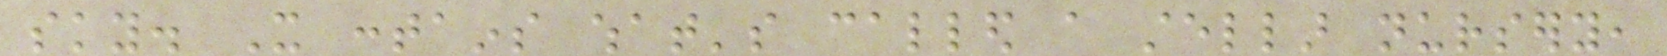sky. It contains what's called a stellar nursery,
